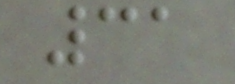31
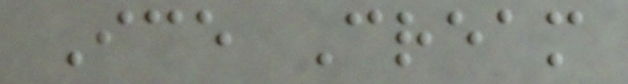Ice Cream
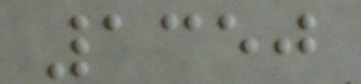1350
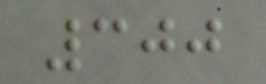300
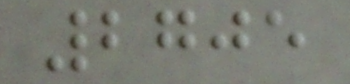2705
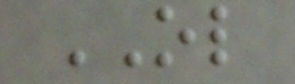OL
